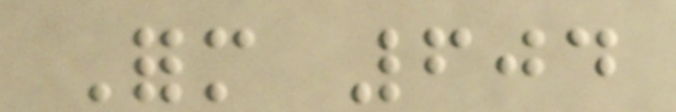Form 604
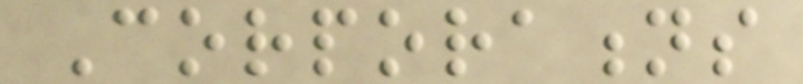Corporations
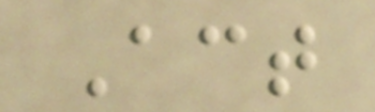Act
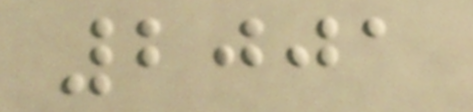2001
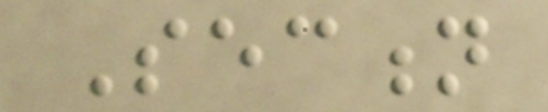Section
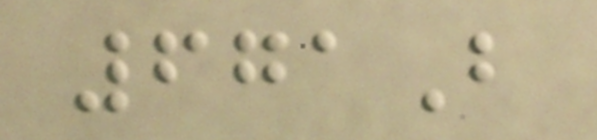671B
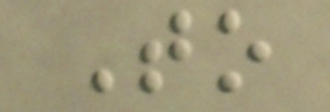To
